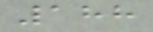188
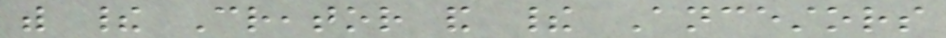with their Creator and their Ancestors
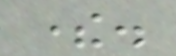there.
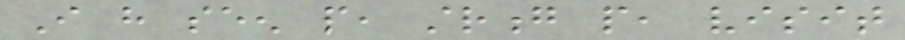I have seen people, strong people, visit
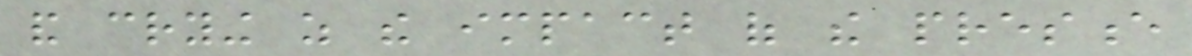and crying as the impact of the presence
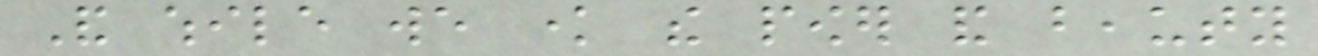And while we know the power and beauty
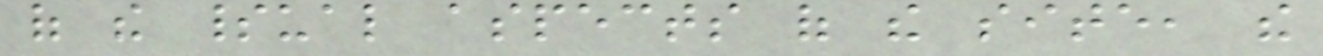of the spiritual aspects of the site, the
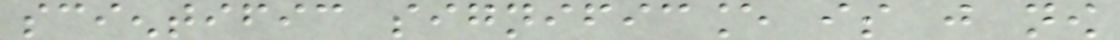scientific significance is just now
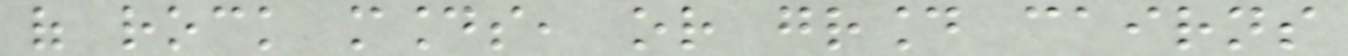of rock mounds, or ground cairns
